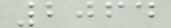2064
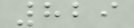829
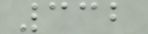332
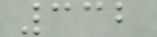332
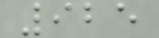925
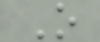O
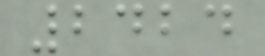2424
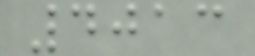4013
